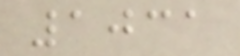1031
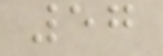57
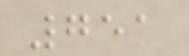751
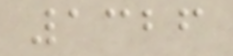1326
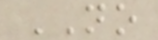NO
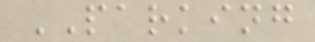PARKING
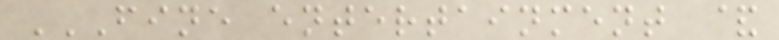FINE ENTERTAINMENT &
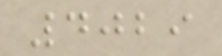4029
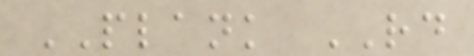PLANK RD
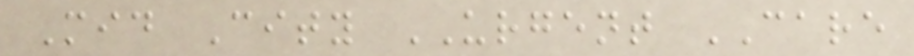Mid City URGENT CARE
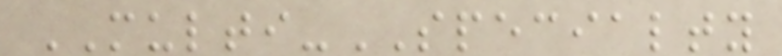MULTI-SPECIALTY
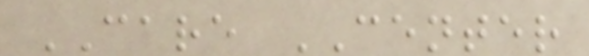CARE CENTER
